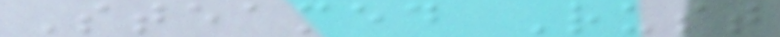Steamed Rust
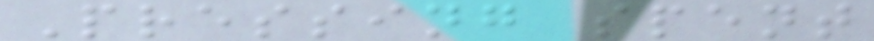Pressing spent
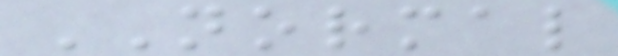NORMAL
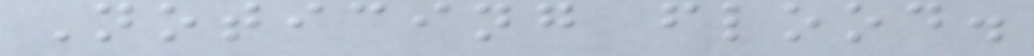Noticing flood.
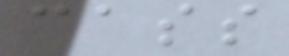cass
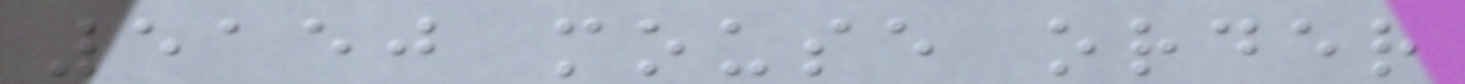5150 mouse order
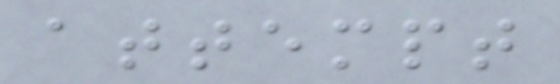attempt
